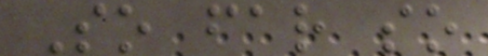So far so
